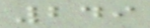249
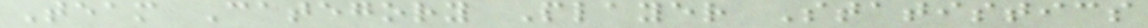Team Category Player Statistics
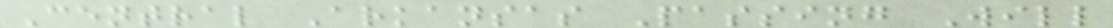Central Arkansas Passing Will
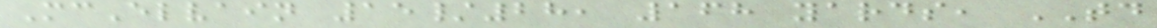McElvain 15/28, 168 yards, TD
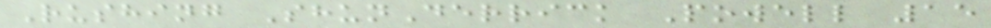Rushing ShunDerrick Powell 15
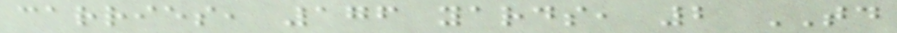carries, 176 yards, 2 TD
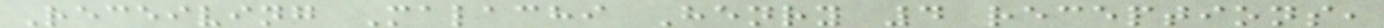Receiving Malachi Henry 4 receptions,
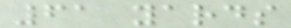61 yards
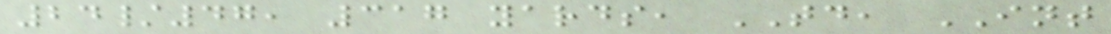24/47, 317 yards, TD, INT
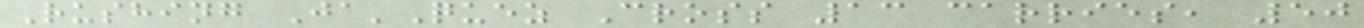Rushing Ja'Quez Cross 13 carries, 50
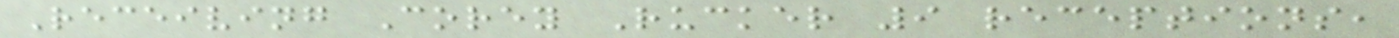Receiving Corey Rucker 9 receptions,
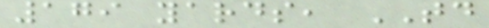179 yards, TD
